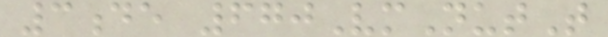3de 670VmNutT
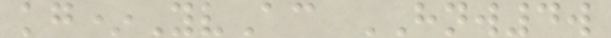kg*YvAc HNW4w
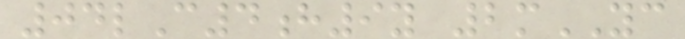04lC4h9y 2mYC
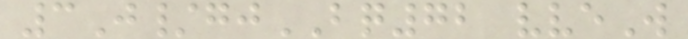3J/gjBQ72 vveW
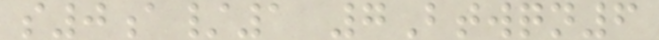s0a/1 7Btwqn6
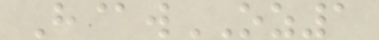H@wOZ1
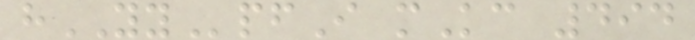hYYpfI mKc 494
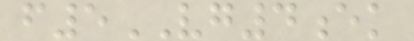f5VG4ek
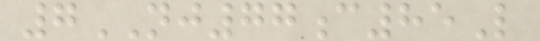7NJ77c85L
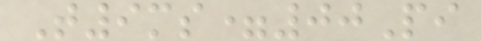T9ms=00Pi
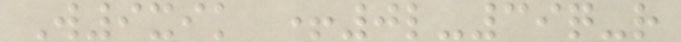W9xik +0l-39q-r
